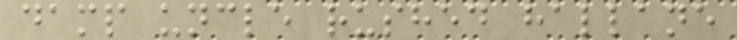damp uncle rushed hallane
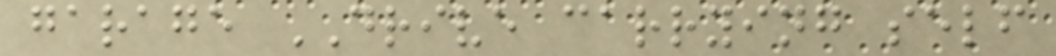garage DRIVE carrying self
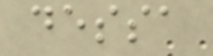dessa
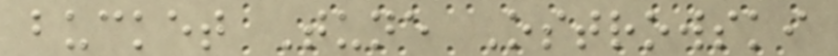bucket Tune Ostrowski
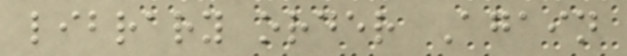library order Again
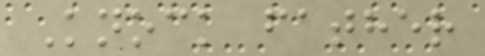Knock father
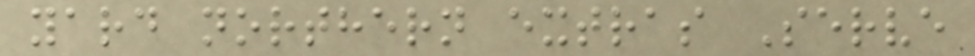yard northern extras Serve
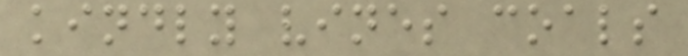kindly vines coals
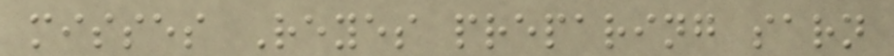misses Reyes preparing sarn
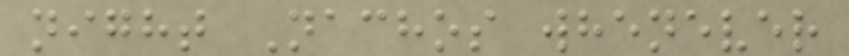night Nachos whenever
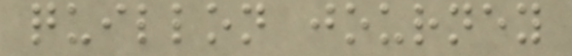quillon journey
